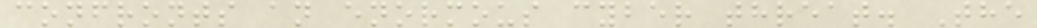confronts an enormous cyber threat. The
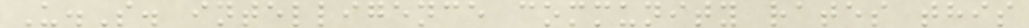U.S. intelligence community rates this
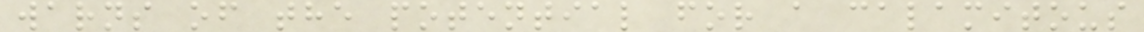warns of the potential for a calamitous
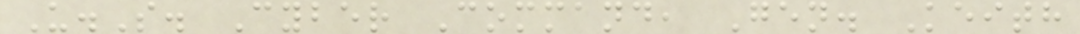U.S. Cyber Command, Gen. Keith
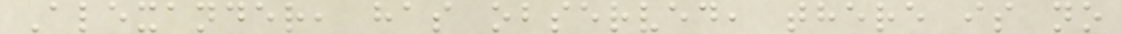Alexander, has observed, there is no
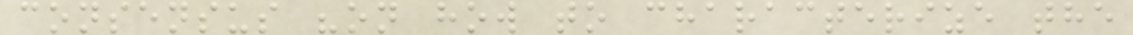consensus "on how to characterize the
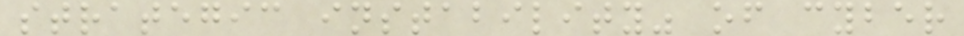strategic instability" of cyber
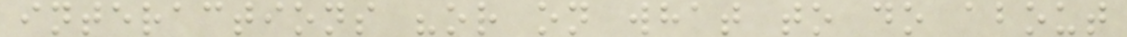interactions "or on what to do about
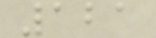121
